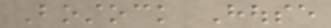Bostock House
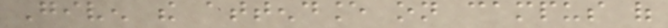Given the attendance on campus of
